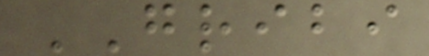GRIBI
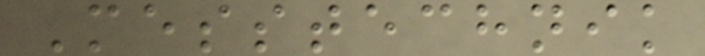Messtechnik
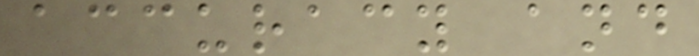accuracy and
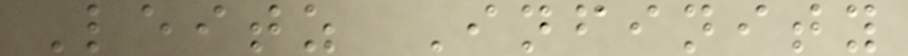Leitz Infinity
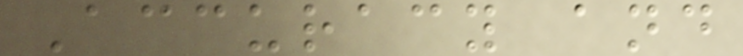Accuracy and
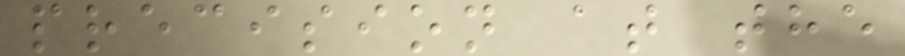precision at the
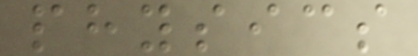physics
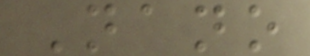Nano
